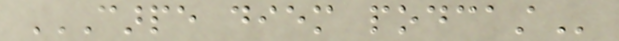CARPE DIEM PODCAST
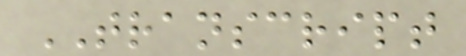TRANSCRIPT
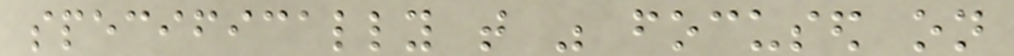specifically that was focused on
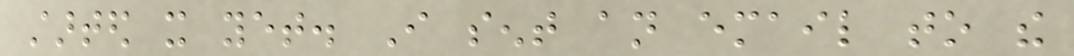started it yet. I sent an email to the
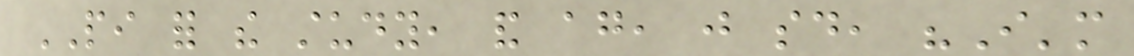PI for the study, and again, just said, "I'm
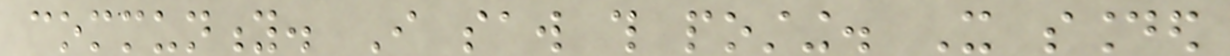community. I saw this posting. It sounded
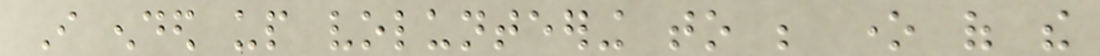I ended up volunteering to be one of the
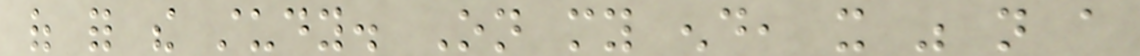of for the study. On my end, it was not a
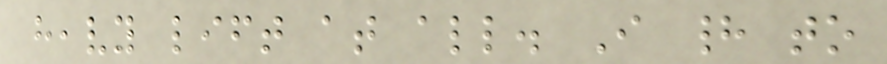heavy lift at all. I had to
